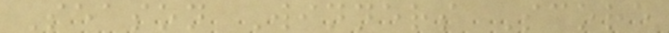Season Winners Score
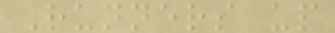Runners up
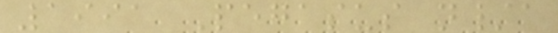1991 Pegasus n/a
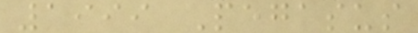1999 Pegasus
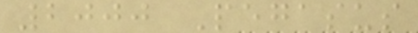2000 Pegasus
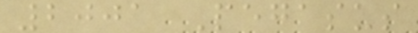2001 Pegasus
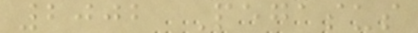2002 Pegasus
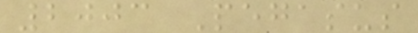2003 Pegasus
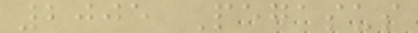2005 Pegasus
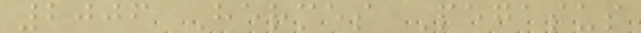2006 Hermes Pegasus
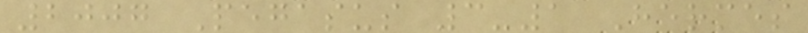2007 Pegasus 3-1 Hermes
